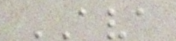AVA
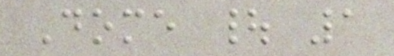Dome | 1
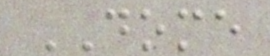DOME
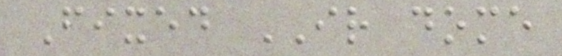Fixed IR dome
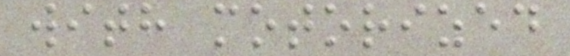with motorized
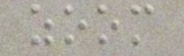zoom
